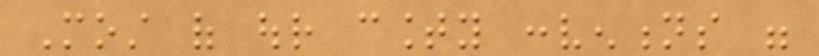Most of our county conventions were
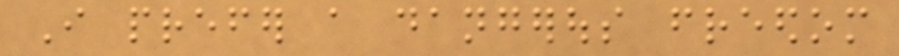I prefer a dangerous freedom
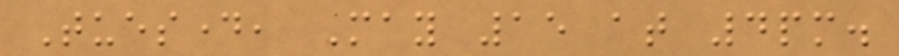Tuesday, May 15 at 4pm.
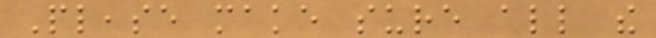Please make sure all the
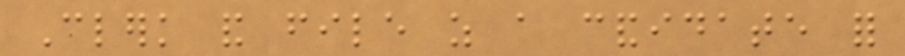Clerk and file as a candidate for
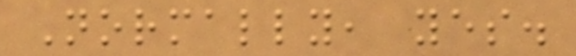Normally, yes.
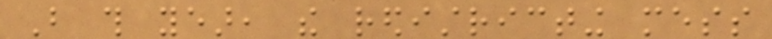But this year, the redistricting mess
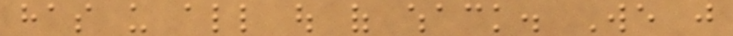has us all out of whack. We just
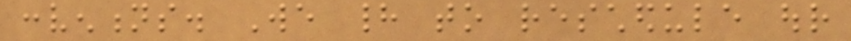conventions. We had to reschedule our
